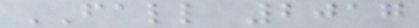FALL 2017
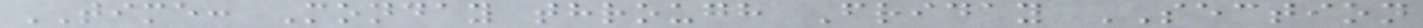TIME: Monday through Friday SECTION
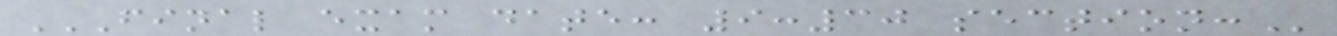FINAL EXAM DATE: 9:30 SECTION:
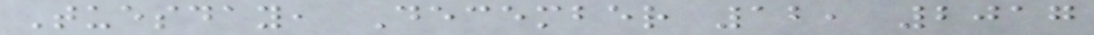Tuesday, December 12, 2017
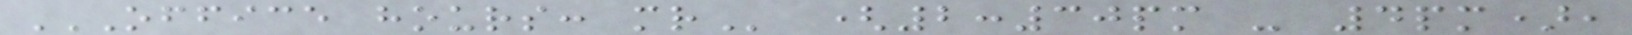OFFICE HOURS: MR (2:30pm - 4pm),
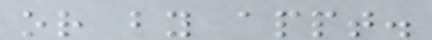or by appt.
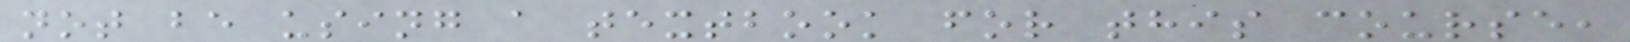not be using a textbook for this course,
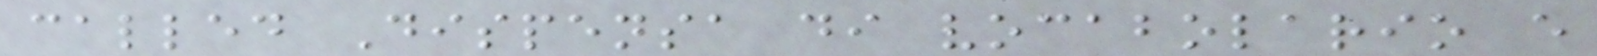called Dispensa di vocabolario e
